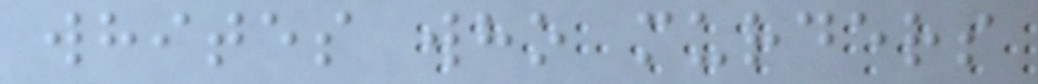whites who murders
